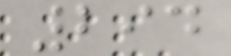294
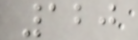120
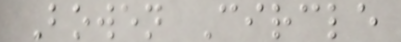Bowen Circle
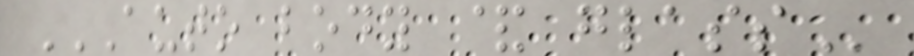AUTO BODY & GLASS
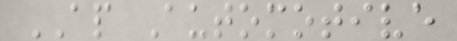AP Automotive
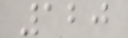120
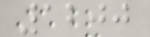1200
